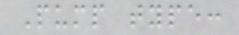Pump type:
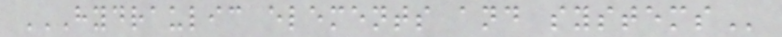HYDRAULIC ELEMENTS AND SYSTEMS
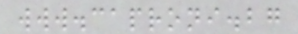www.caproni.bg
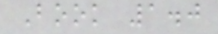Book 1.0
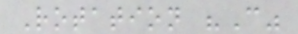Rotation "C"
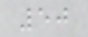50
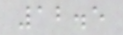12.5
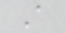A
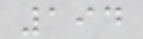194
